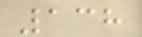138
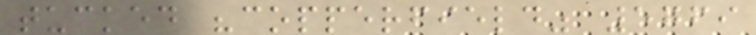tucked "copperfield" 5769
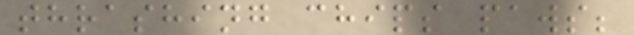thrashing chips paws;
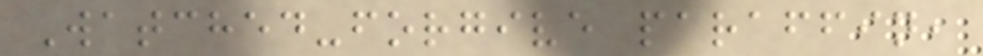Watched-forgive paraffin,
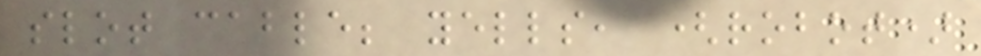slot cable; yells, (robot)
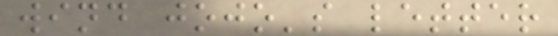wind jojo's letter
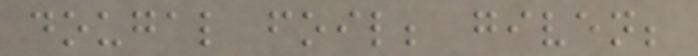dougal foil; given;
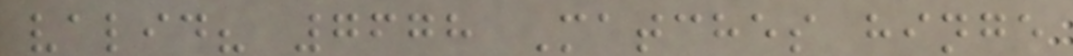valid? 7678 Matches hinge
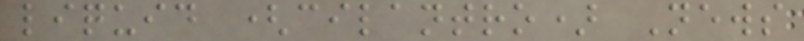liquid (cilantro) News
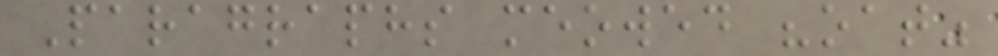Paragraphs meowed "oat"
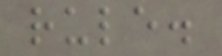rule.
